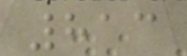813
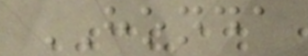HONDA
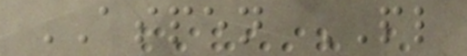ASPEN PL
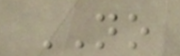NO
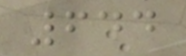644
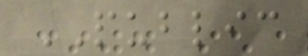PUBLIC
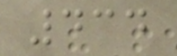434
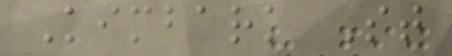Kimbark St
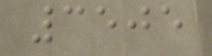3505
